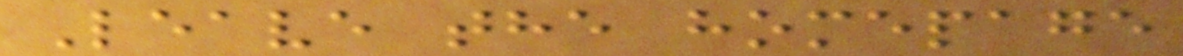Leave the homepage
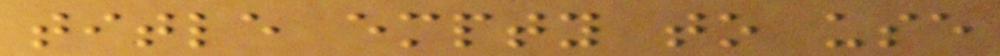title empty to use
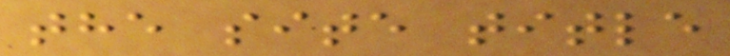the site title
